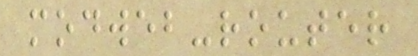modweb-router
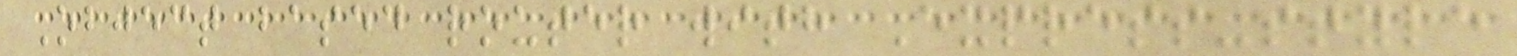Object based router with Express-style
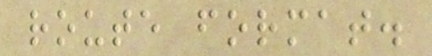route format.
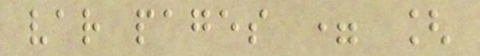var pages = [
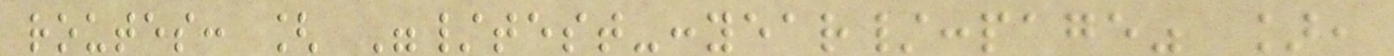routes: [ "/test-:year/:page" ],
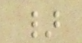}
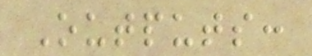Outputs:
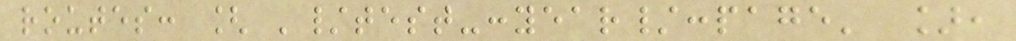routes: [ '/test-:year/:page' ],
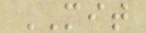MIT
